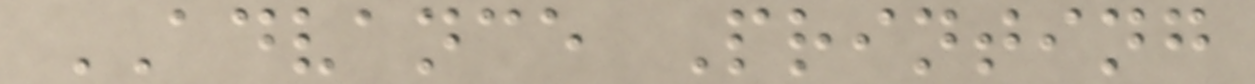ADVANCE Printing
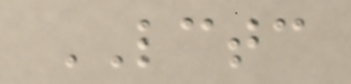LCTC
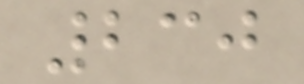230
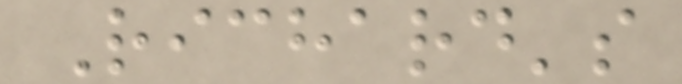Richard's
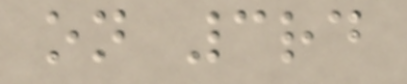on 3rd
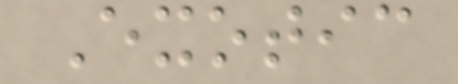Exotic
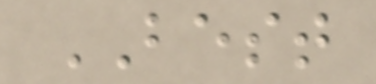BEST
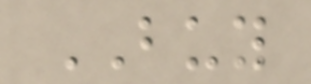BUY
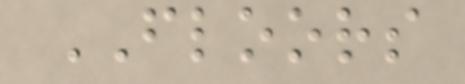FLOORS
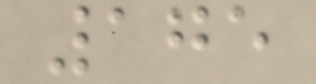175
